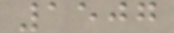1507
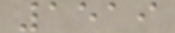1519
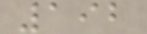192
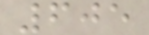605
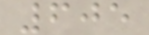605
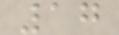17
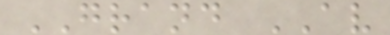GRAND AV
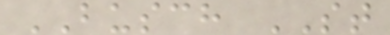BUSCH ST
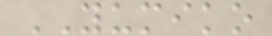YUMIKO
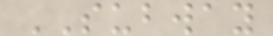SUBWAY
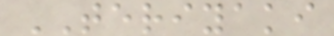TERIYAKI
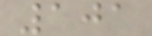101
